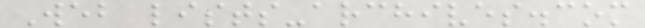Web lists-archives.com
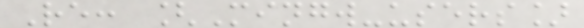Re: [Mingw-users]
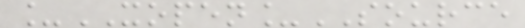_XOPEN_SOURCE
